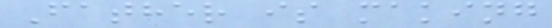Father is making
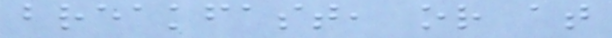breakfast, or at
